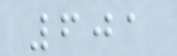601
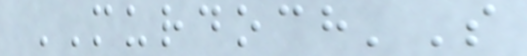MURDOCH'S
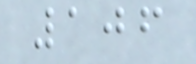106
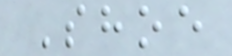Shoe
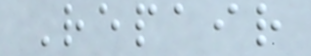Repair
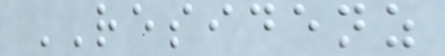RESIDENZ
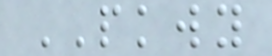PKWY
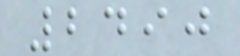2490
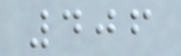406
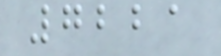7221
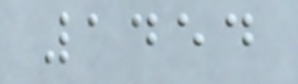1454
